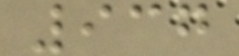937
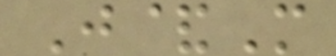J&M
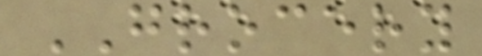GROCERY
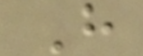H
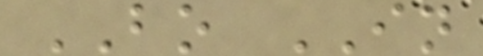BO IN
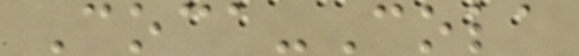Coca-Cola
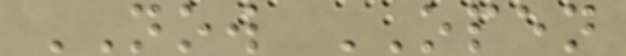NOW OPEN
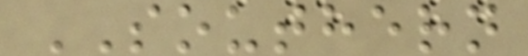SOUTHERN
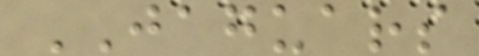JAGUARS
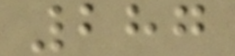287
